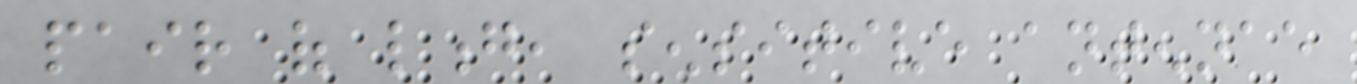pair of long, sensitive antennae
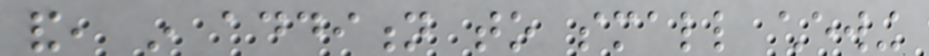and, in addition to small chewing
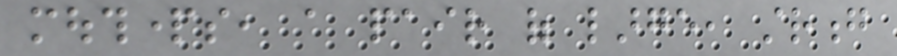mouthparts, a pair of large, strong
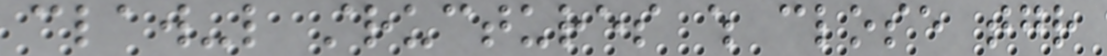claw-like structures which close together
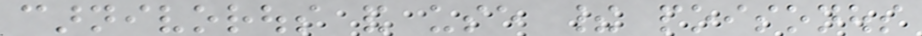carnivorous and use their poisonous
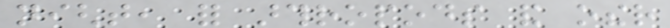night, for arthropods and other
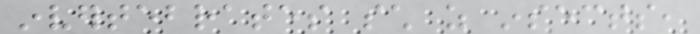invertebrates such as insects,
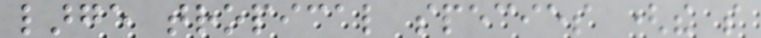large tropical species (the so
